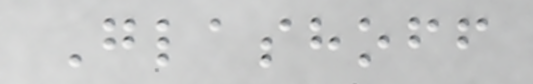Glashoff
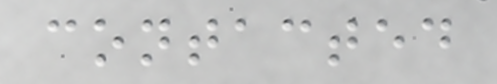contacted
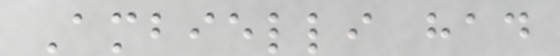Ambielli had
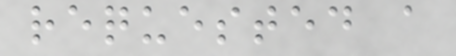requested a
